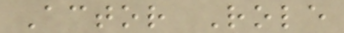Actor Role
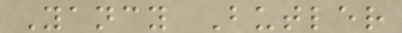Yancy Butler
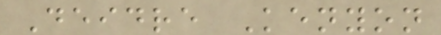Deidre Kenyon
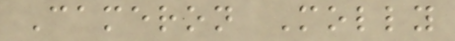Cameron Molly
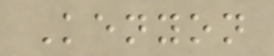Kenyon
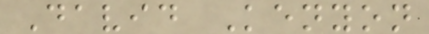David Kenyon
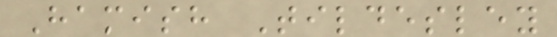Hamish Tildesley
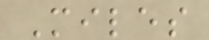Miles
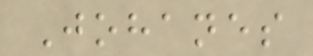Johanes
